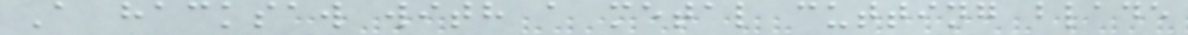A hacksaw with a metal cutting blade
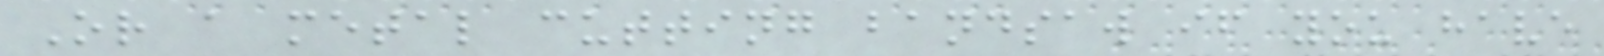Or a metal cutting bandsaw if you have
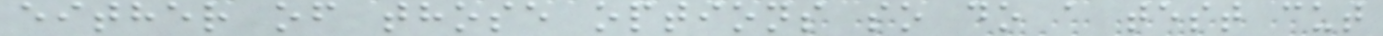either of those options so do a test cut
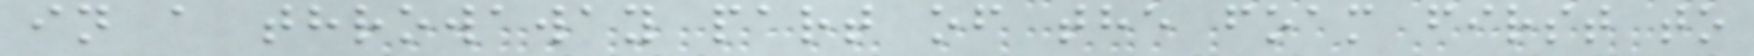in a throwaway part of the foam first to
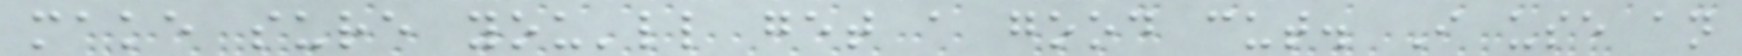make sure you'll get a good cut. I use an
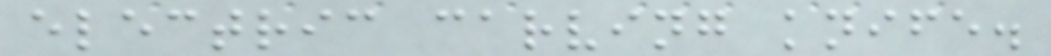electric carving knife.
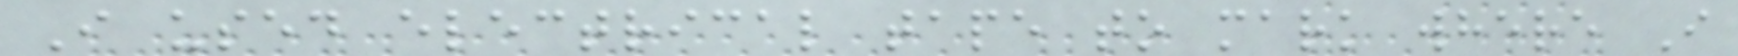I used electrical tape to mark where I
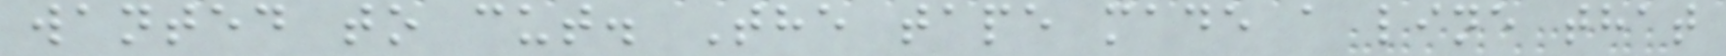wanted to cut. The tape made a line that
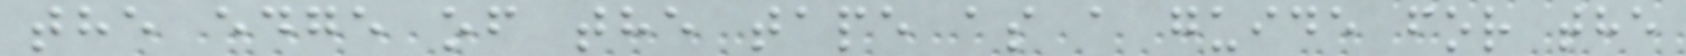the edge of the tape as a guide for the
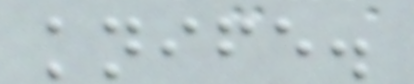knife.
